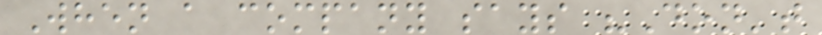When a company says "Don't
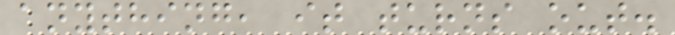anything, it turns out.
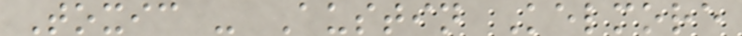Toxic - Austin Kelmore
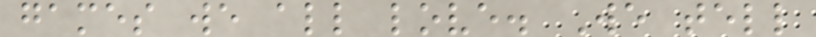games we all love. We tell
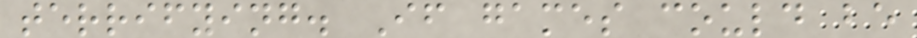terrifying. If games could be
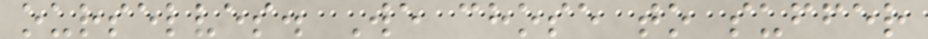ourselves. We chose to suffer
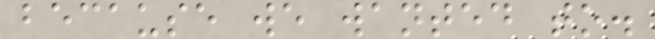because we wanted to.
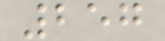257
